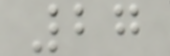27
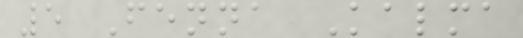5 Fenna Kalma
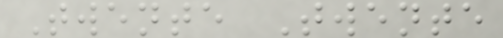Twente Twente
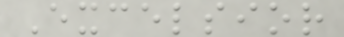Excelsior
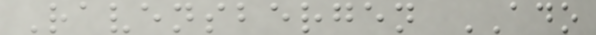Ravensbergen ADO
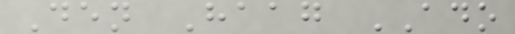Den Haag ADO
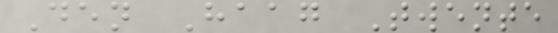Den Haag Twente
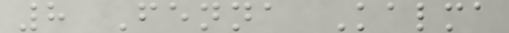8 Fenna Kalma
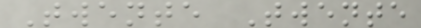Twente Twente
